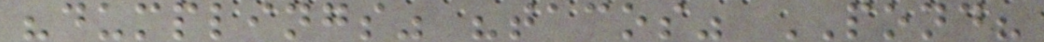"dumplings" "tacos" POND?
